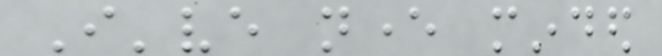I've never minded
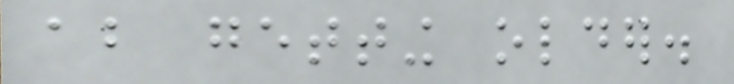about getting older.
